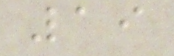19
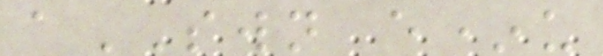aSWN e*u
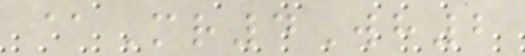@Mr4Wh2
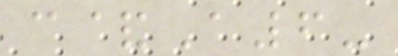c&A6-
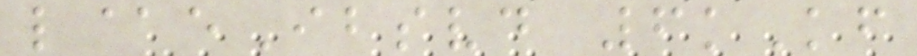l@eIbsvd 6kKf
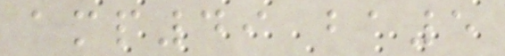amp49 ba5
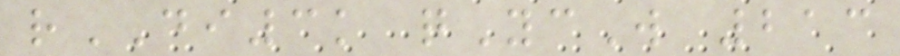rDI3k qYcW 213
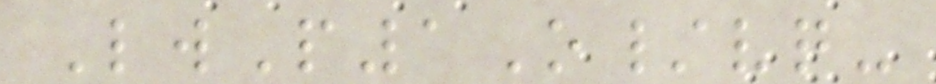LwP1O/vq-
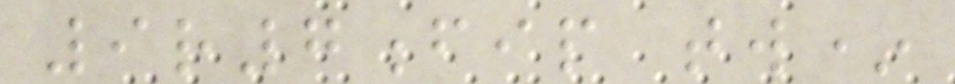9r7fip tw*
